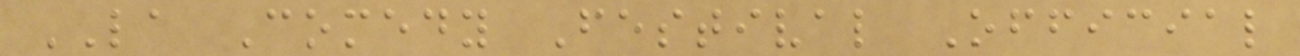LA Comedy Festival Official
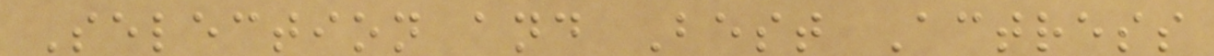Selection and Best Actress
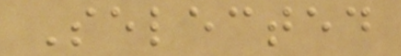Selected
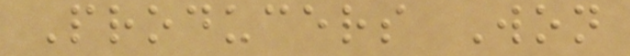Producers Won
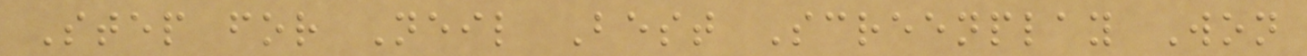Step for Neil Best Screenplay Won
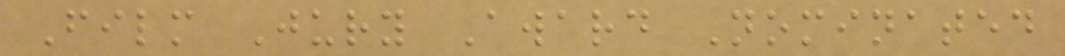Film Jury Award Nominated
